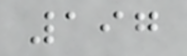197
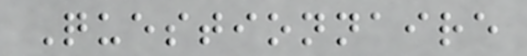Questionnaire
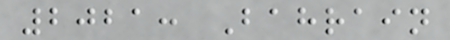2021: Bahrain
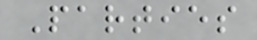Parties
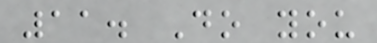11. Do you
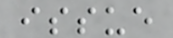issue
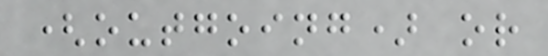(outgoing) or
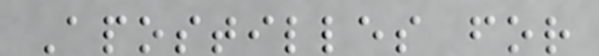Apostilles for
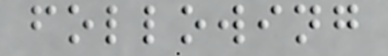following
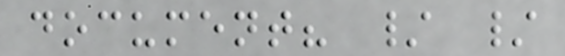document? / /
